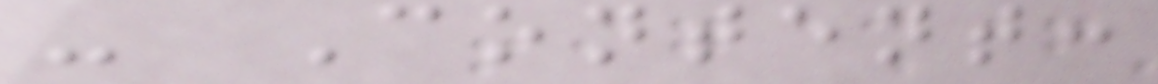- Content:
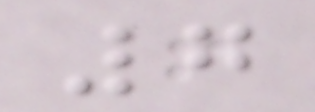7
